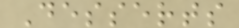Desserts
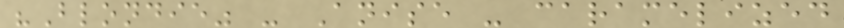"Blondie" - Anise - caramelized
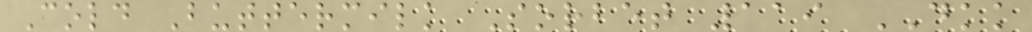Cold Buttermilk Sorbet 119 DKK
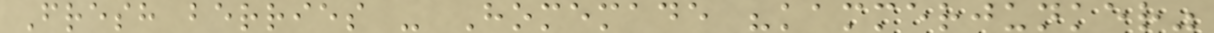Fresh berries - Homemade "kammerjunker"
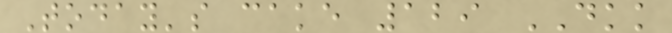Today's cake 129 DKK
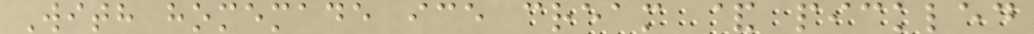With homemade ice cream & pickled
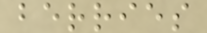berries
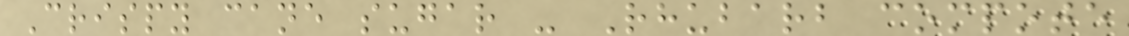Crispy cane sugar - Rhubarb compote
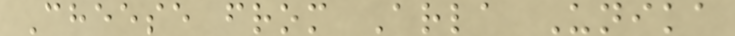Cheese from Arla Unika
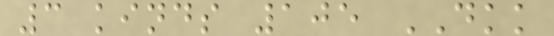3 kinds 105 DKK
